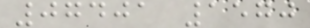07401 1570
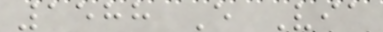1588 E Via
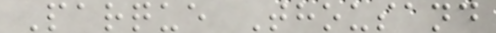Parque Thousand
